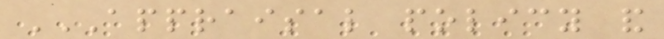APPRAISAL POLICY AND
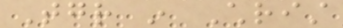Together in Christ
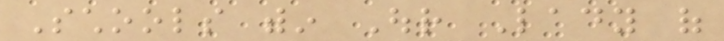Schools within Our Lady of
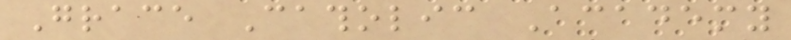Grace Catholic Academy
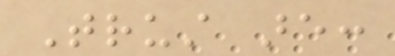Trust are:
